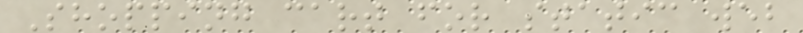Shopping cart for static web
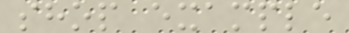shop example
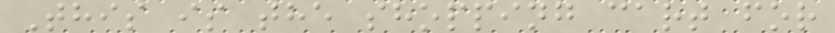This is the shopping cart for
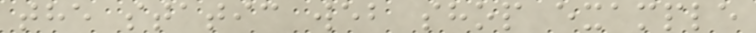the static web shop example
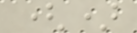()
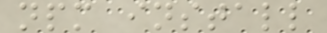npm install
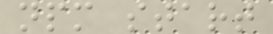npm start
